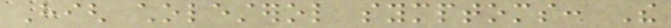High cholesterol symptoms: The
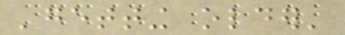'getting older'
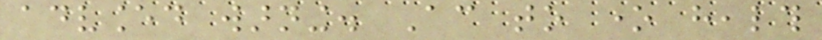advanced warning. According to one health
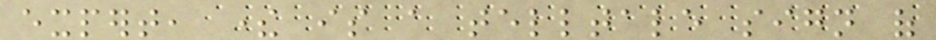expert, there is a telltale sign of
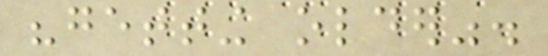"getting older".
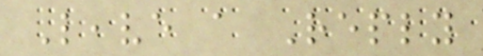Leave a Reply
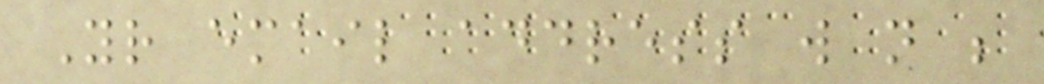Your email address will not be
